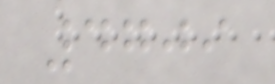4709
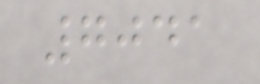7041
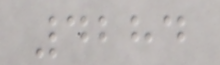4284
